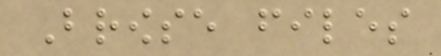Browse files
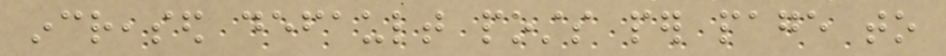increased default posts per page to
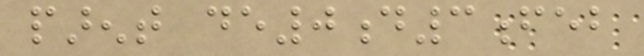parent de0d3feb
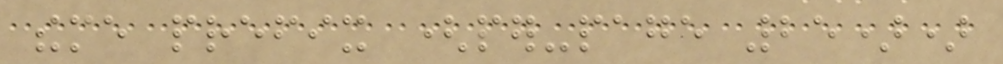theme prefix (per-page 25))
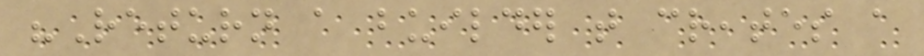"Return a builder that creates a
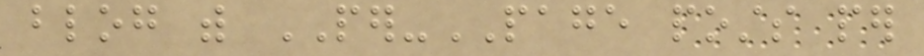blog with PER-PAGE posts per
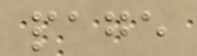page
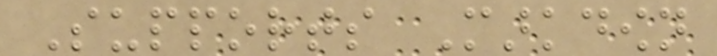Supports Markdown
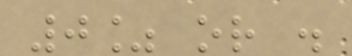0% or .
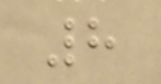8
